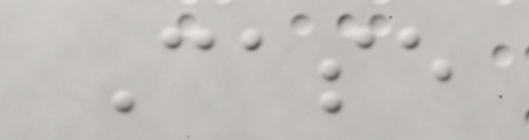Case
